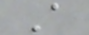A
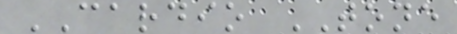CARDIO TONE
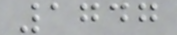1747
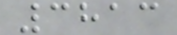3813
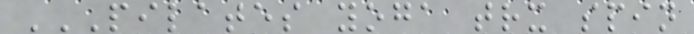PILATES YOGA TRX SPIN
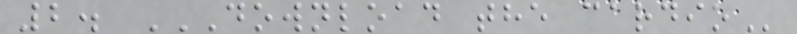2. DOWNLOAD THE CARDIO
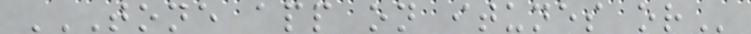TONE APP ON ITUNES OR
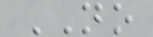NO
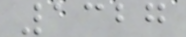1327
